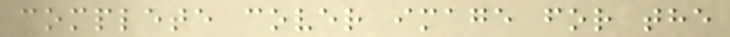complete cover image for the
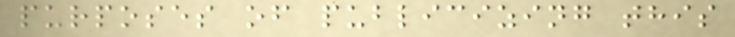purposes of publicizing this
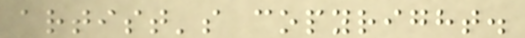artist's copyright.
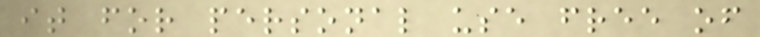it for personal use free of
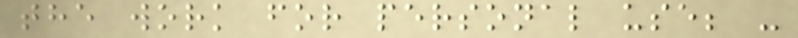the work for personal use; -
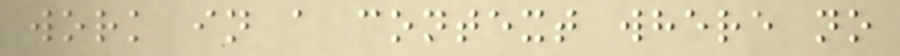work in a context where no
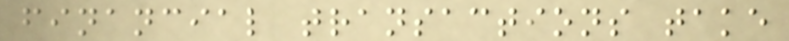financial transactions take
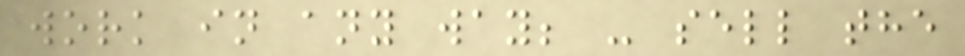work in any way; - sell the
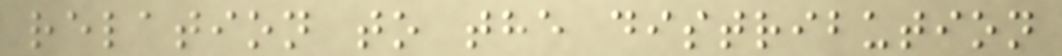relation to the distribution
